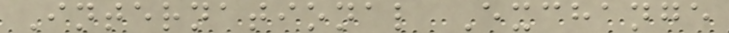International Exchange
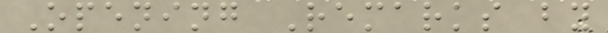Opening Remarks by
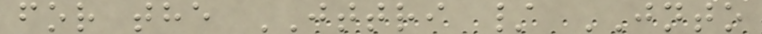for the JTTRI / JNTO
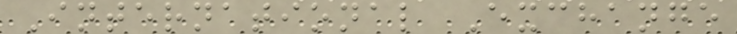International Exchange
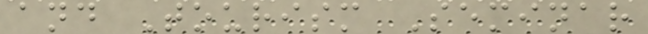and Tourism Seminar
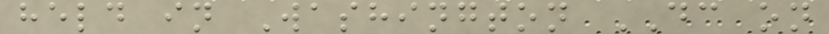held in Washington DC on
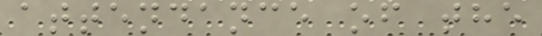attendance of the
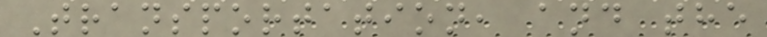Transportation, and the
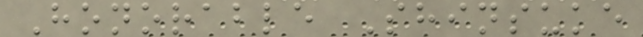Honorable Shinsuke
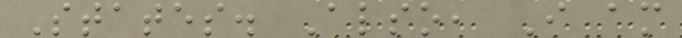States. Also, I am
